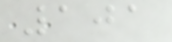101
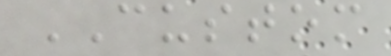CUSTOM
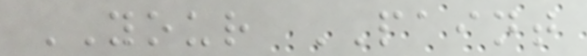YOUR PAINT
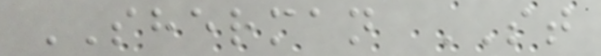SHERMAN ST
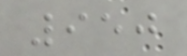950
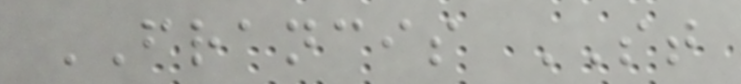FRANCIS ST
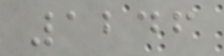1246
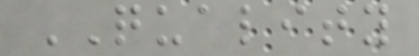QUALITY
